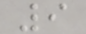9
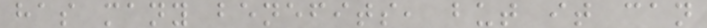has many benefits, but it can
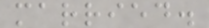married.
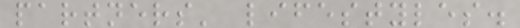partners' lifestyles.
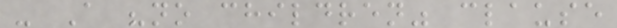- A "no children" clause
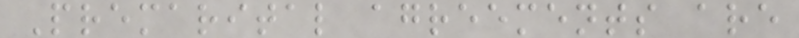Premarital agreements are
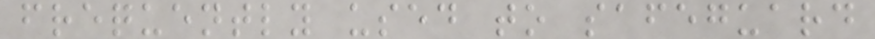frequently used to safeguard
